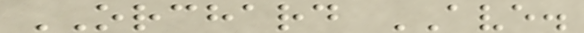ORCHARD AVE.
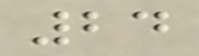24
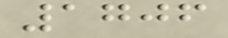1706
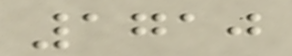1710
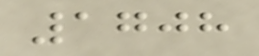1708
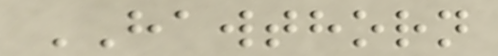HAWTHORN
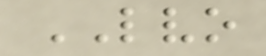LVO
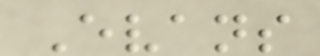Evans
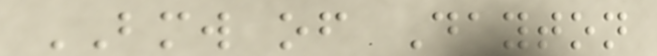BMW of Dayton
